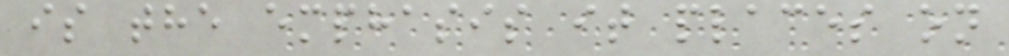is the emphasis it places on
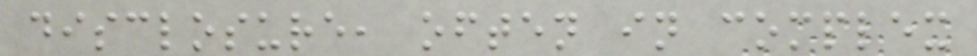disclosure, often in complex
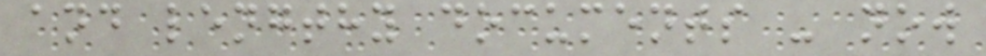and lengthy documents - now
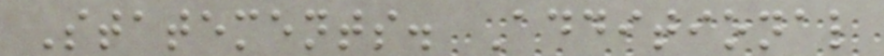Statements. Additional
